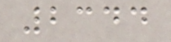2344
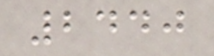2440
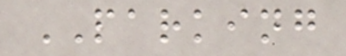PARKING
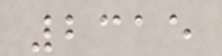2315
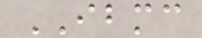IBMC
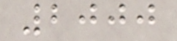2000
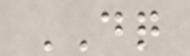DQ
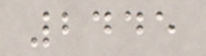2445
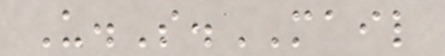U.S.MAIL
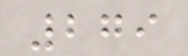279
